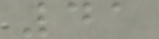41
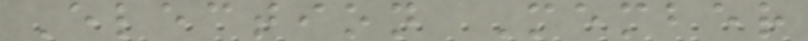Election Member
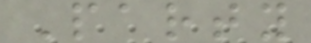Party
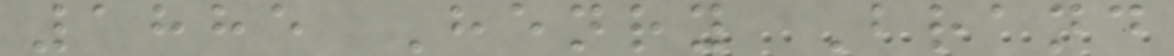1885 Henry Brand
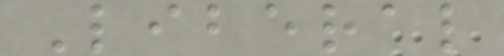Liberal
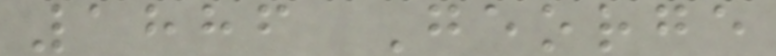1886 George
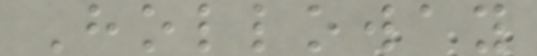Holloway
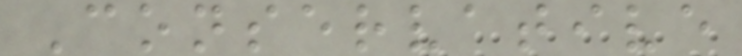Conservative
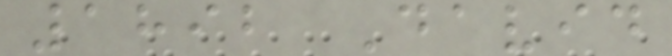1892 David
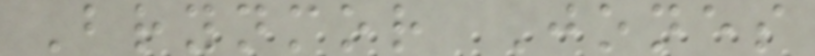Brynmor Jones
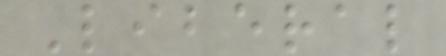Liberal
